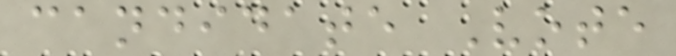candidate Vote
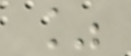%
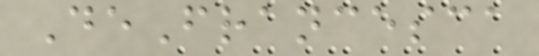DeFrancesca
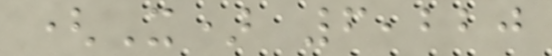(X) 6,220
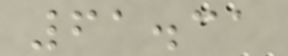61.31
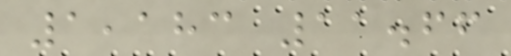1,183 11.66
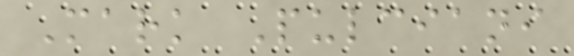Mark Pulciani
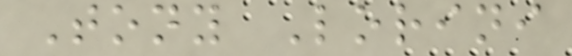Tony Lorini
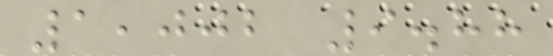1,002 9.88
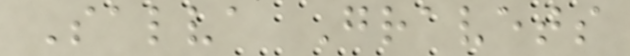Salva Gravets
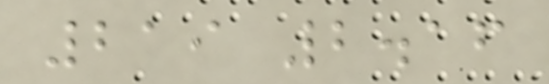219 2.16
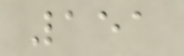151
